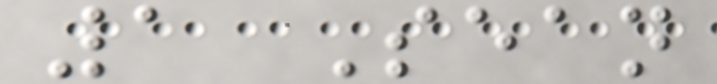1 Sean
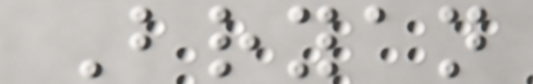Bryan
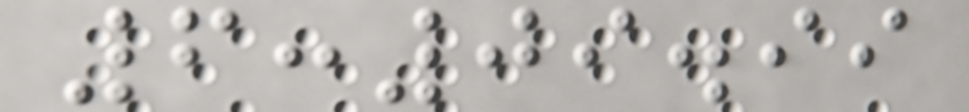6:09.99
